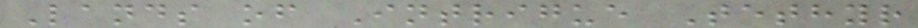Lands of Intrigue Tethyr
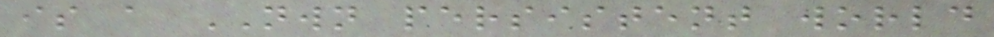is a NWN persistent world
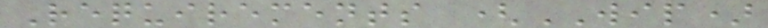Requirements (WIP)
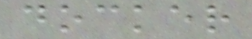docker
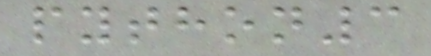python3
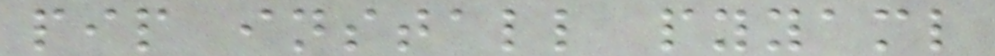pip install pyyaml
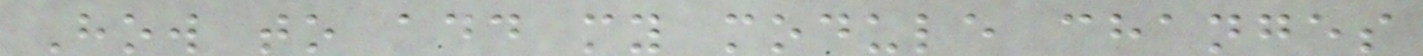How to add my module changes
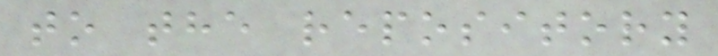to the repository
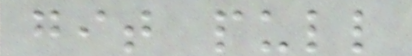git pull
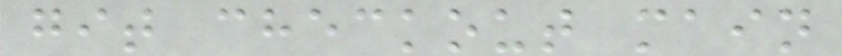git checkout main
